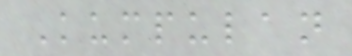Kumpulan
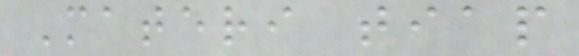Materi tiap
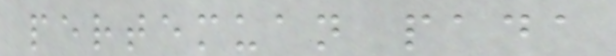pertemuan pada
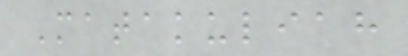Matakuliah
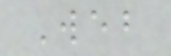Web
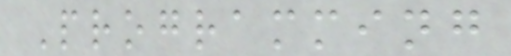Programming
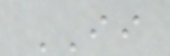II
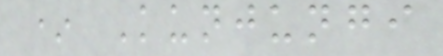* Kunjungi
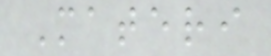Materi
